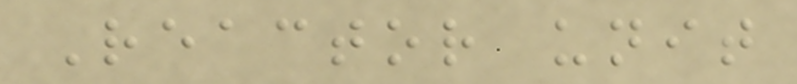Reactor unit
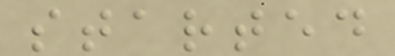started
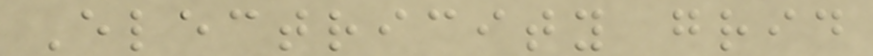Electricity grid
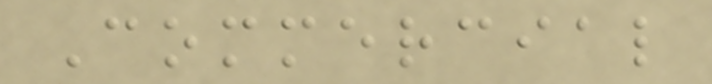Commercial
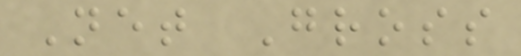Net Gross
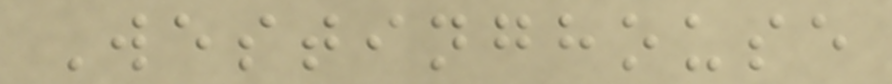Westinghouse
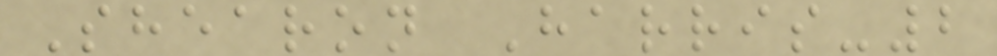Shearon Harris-2
